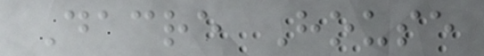Dacre House
